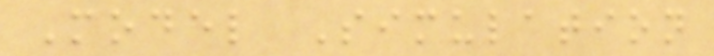Model Simulation
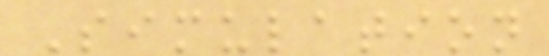Simulation
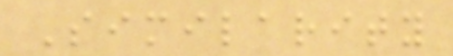Similarity
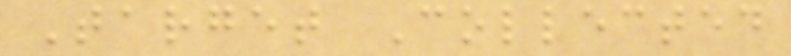Target Collected
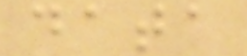data
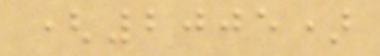(2005)
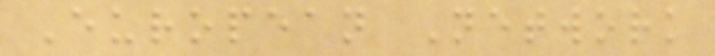European Network
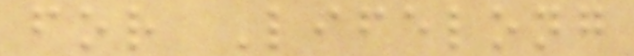for Lifelong
